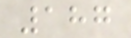187
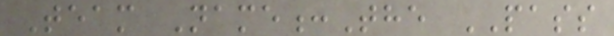Team Name:The PASS
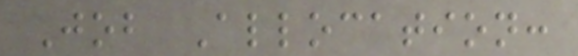Job Allocation:
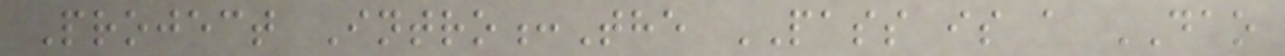Project Intro:The PASS is a DAO
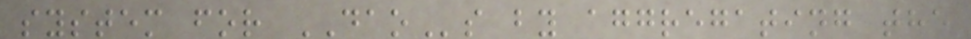system for DAOs by aggregating the
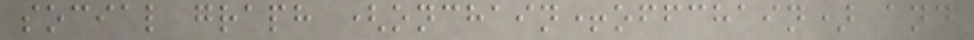social graph (onchain+offchain) and
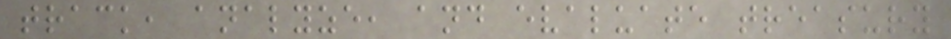track, analyze, and evaluate treasury
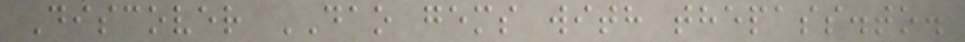Discover DAO gems with thepass.to.
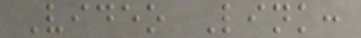Video Link:
